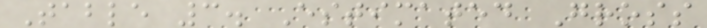Table 3. Estimated Gross
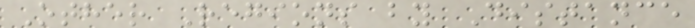Other Regions by Distance
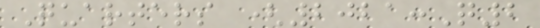Quarters (2021:Q2
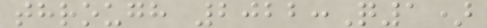through 2022:Q1)
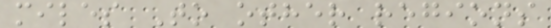miles To other regions
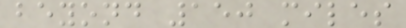beyond 150 miles
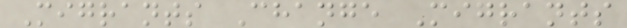Migrants Change Migrants
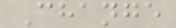Change
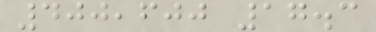400,600 17.3
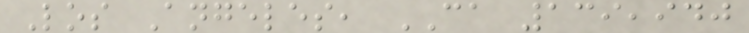Los Angeles, CA 139,940
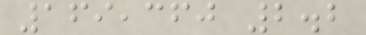169,360 2.2
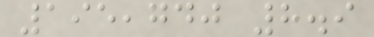195,740 8.9
